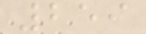259
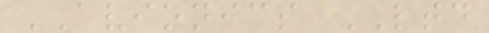AVIONICS LTD
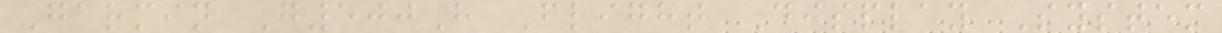Garmin G500H Flight Display System
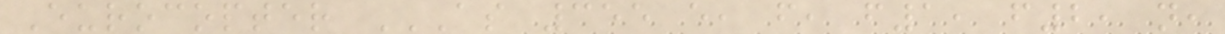Eurocopter AS 355 E, F, F1, F2, N,
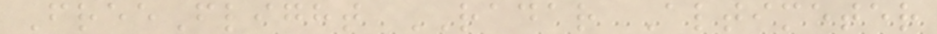FreeFlight RADAR Altimeter
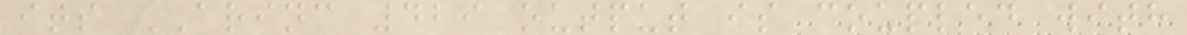its ARINC 429 output is coupled with
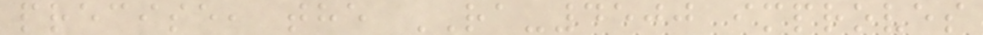precise, the RA-4500 improves
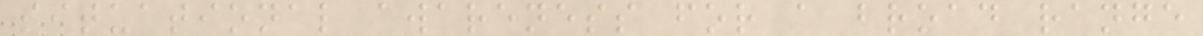situational awareness for a broad range
